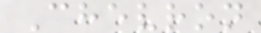Chevron
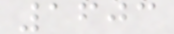1603
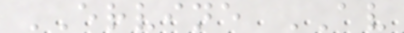ERVINE AV
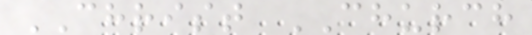CHRIST CHURCH
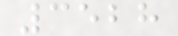3528
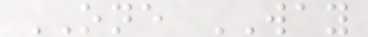ONE WAY
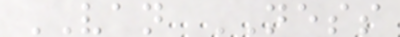VAN NESS
